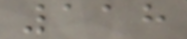118
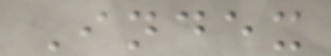Index
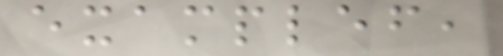examplef,
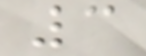3
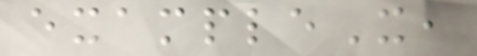exampleX,
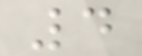4
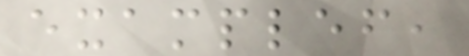examplef,
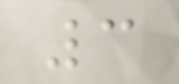3
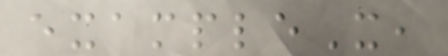exampleX,
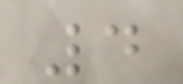4
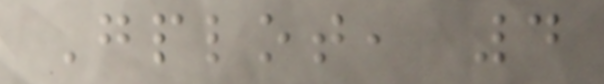Gplot, 4
